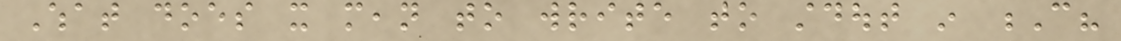What does it mean to write to stdout in C?
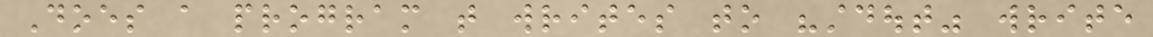Does a program that writes to "stdout" write
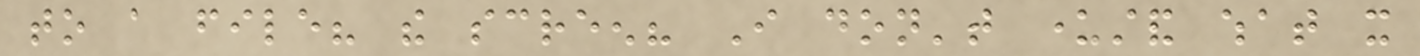to a file? the screen? I don't understand what it
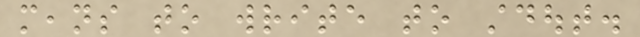means to write to stdout.
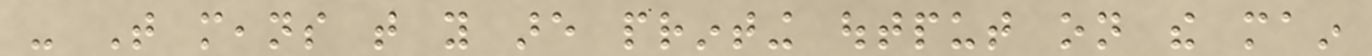- That means that you are printing output on the main
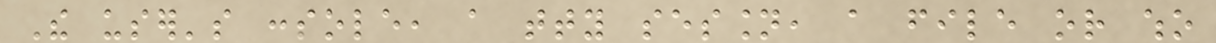The user's console, a tty session, a file or who
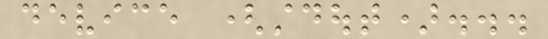device (stdout)...
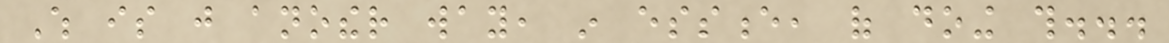Which is just another way, in essence, of doing this...
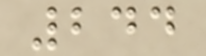244
